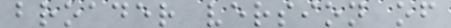broader version of
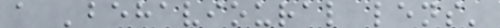a 'behavioural lens'
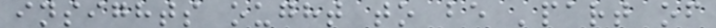insights ought to be 'part of
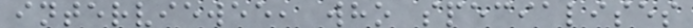interviewee, who specialises
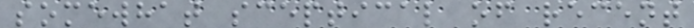somewhat sceptical of recent
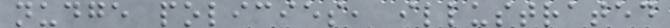nudge policies, illustrated
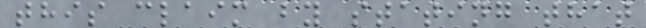this claim by stating that
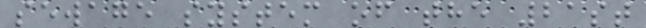sewage system of the 21st
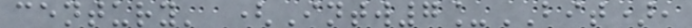century' (Intw7_BIT),
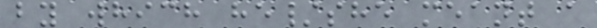by which he/she meant a
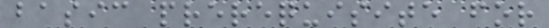basic prerequisite for
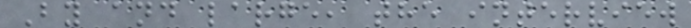By and large, the interview
